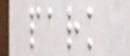park
